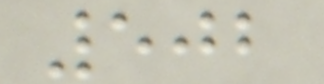502
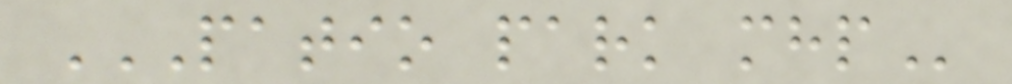PATIO PARK MHP
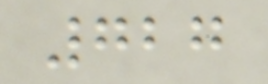727
